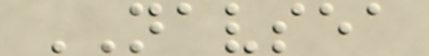NAVSEA
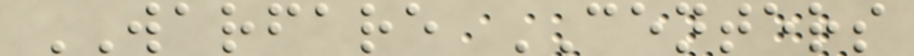WARFARE CENTERS
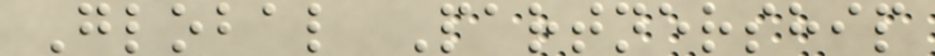Global Partnership
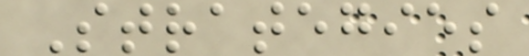Strategies
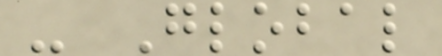- Global
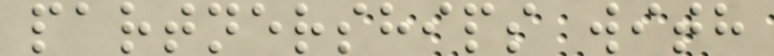partnerships with
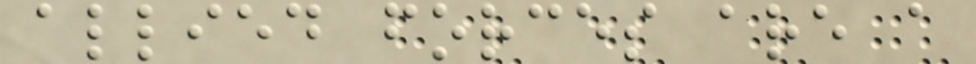allied forces are a
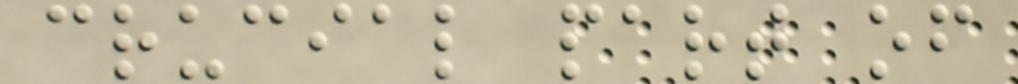crucial part of
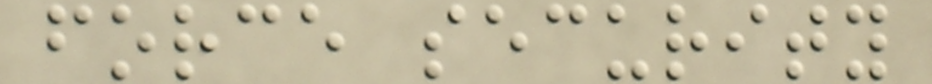force security
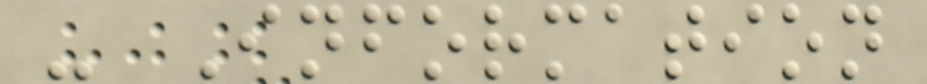- Information
